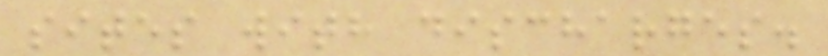sites with discharges.
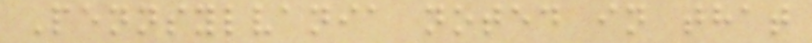Pennsylvania noted in that
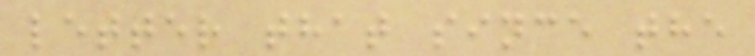letter that since the
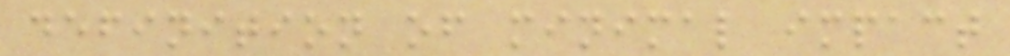definition of minimal impact
